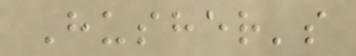Husher's
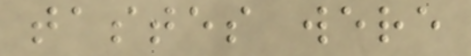tastes were
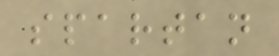spartan
